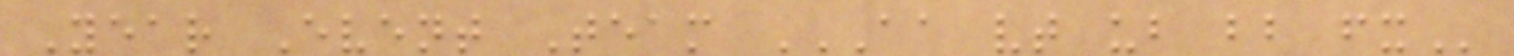Year Event Team AA VT UB BB FX
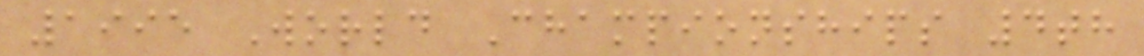1995 World Championships 4th
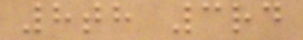8th 3rd
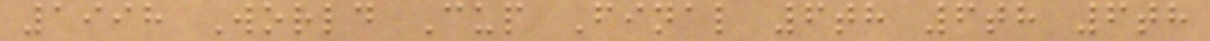1998 World Cup Final 6th 6th 6th
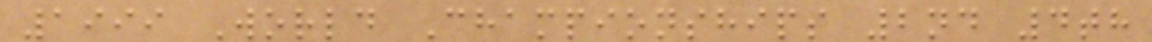1999 World Championships 2nd 4th
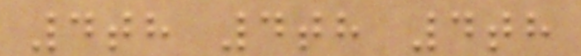4th 4th 4th
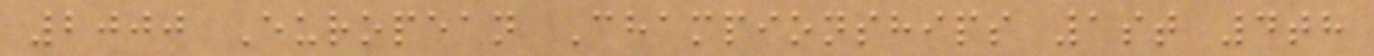2000 European Championships 1st 4th
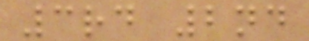3rd 2nd
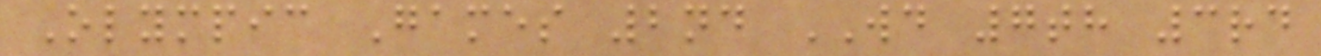Olympic Games 2nd WD 7th 3rd
